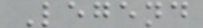Legend
